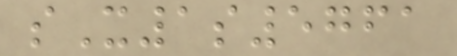sX1s5761
